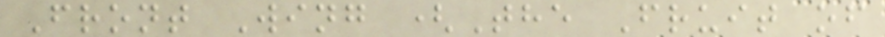Front Wing (The Fruit of
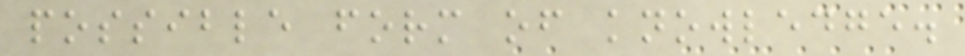possible form of knowledge.
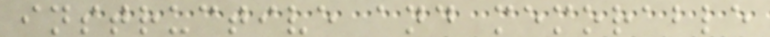instructive and memorable
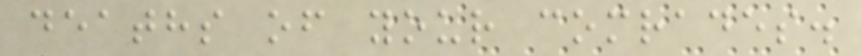deaths of your comrades.
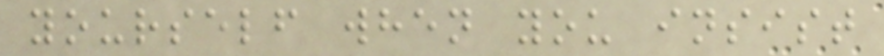yourself when you insist
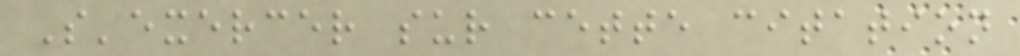S'exercer sur cette citation
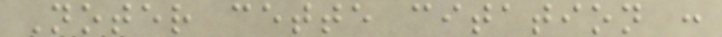Noter cette citation :
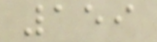159
